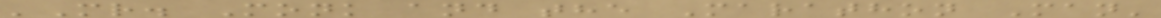'Mr. Monk and the Marathon Man'
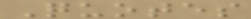Quotes
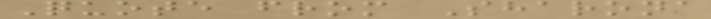Quote from Sharona
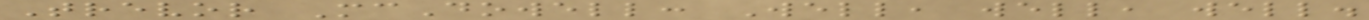Trevor McDowell: Well, well, well.
